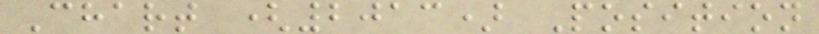Chart (2013) Position
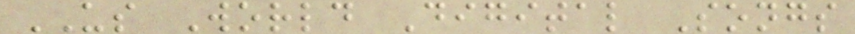US World Digital Songs
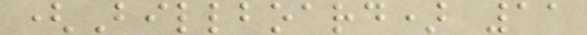(Billboard) 11
